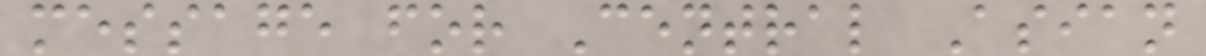message for Central Asian
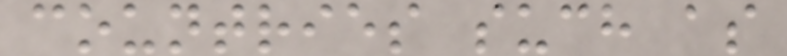countries such as
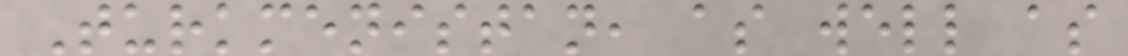Turkmenistan, as well as
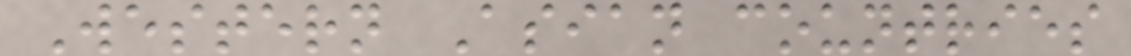Western Asian countries
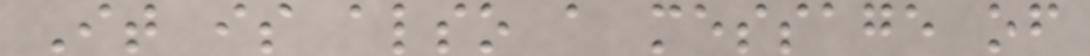It is also a message of
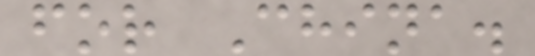for China.
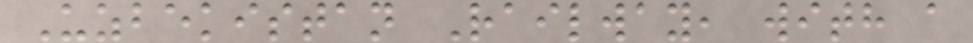Uzbekistan Railway, with a
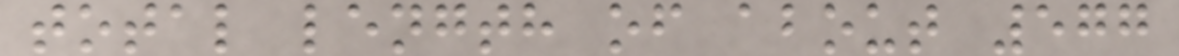total length of about 577
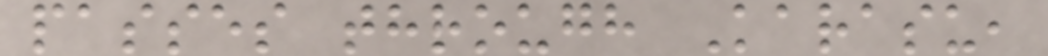passes through Karasu,
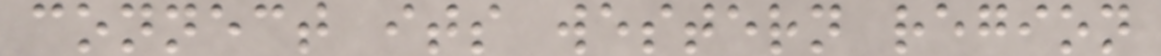connect its western region
